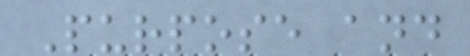Purpose and
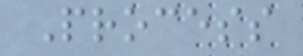Process
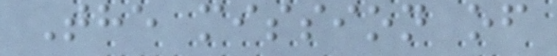The mission of
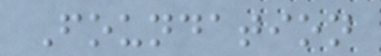Foundation
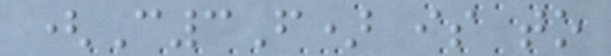(C3F) is to
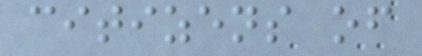citizens of
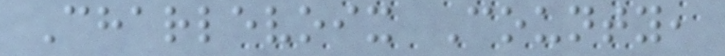Charlevoix County,
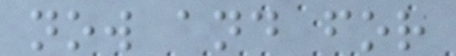now and for
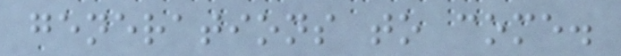generations to come.
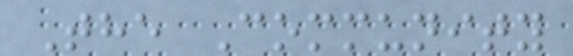The Community
